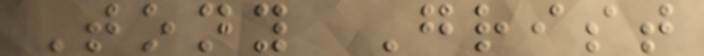Tony Grist
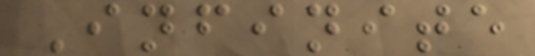Infinite
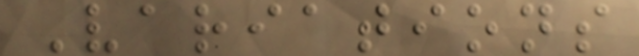Variations
